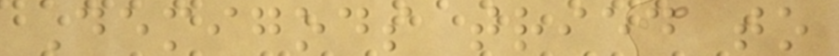Demigods tried to
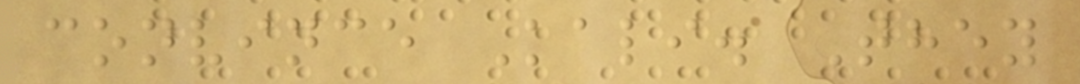convince Kali. They
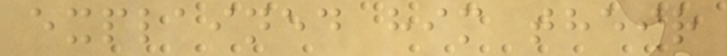explained him their
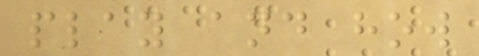play and how
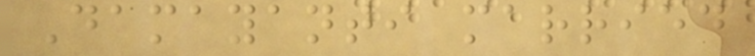Damayanti married
